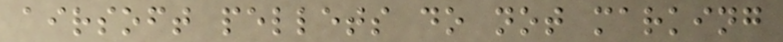airsoft pellets do not marking
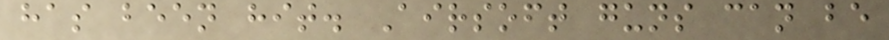has been hit. Airsoft guns can be
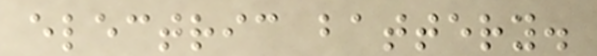electric battery.
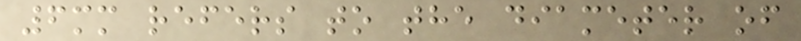6mm refers to the diameter of
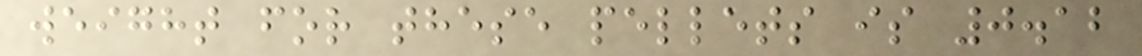weight for these pellets is 0.12
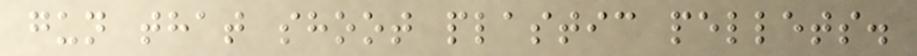gun that shoot plastic pellets.
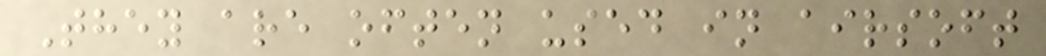They are often used in airsoft
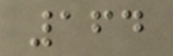164
